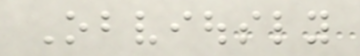Obviously
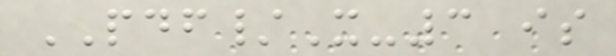PDF/X-3 is
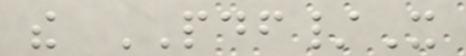the PDF/X
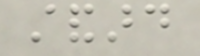standard
